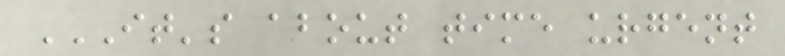IT'S ABOUT TIME URGENT
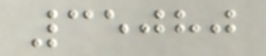35080
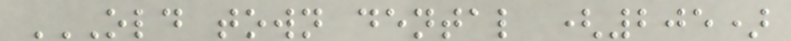OLD TOWN DENTAL (205)
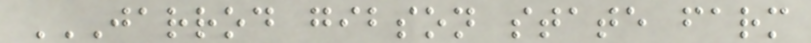JARROD GIBSON STATE FARM
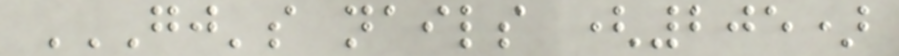GJ'S NAILS (205)
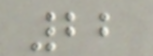22
